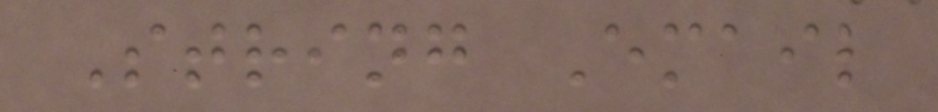String Email
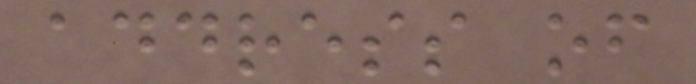address of
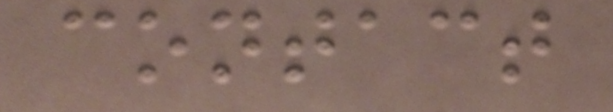contact
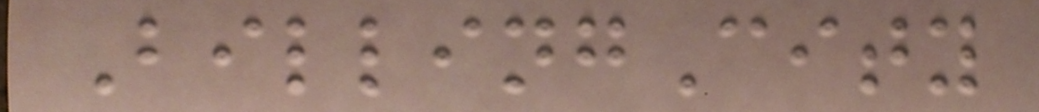BillingCity
